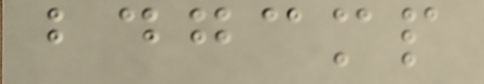bdgcmp
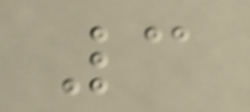3
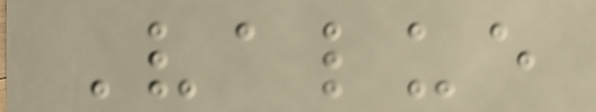Value
